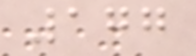177
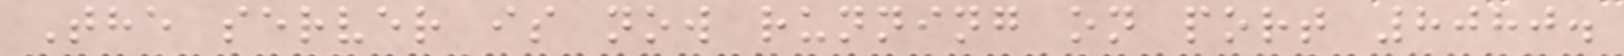The server is now running on port 8080.
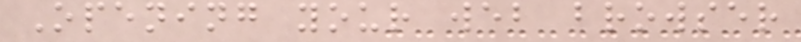Opening your web browser
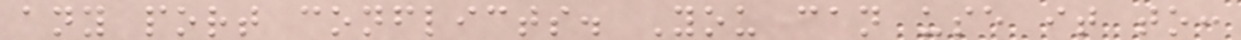any port conflicts. You can use it to:
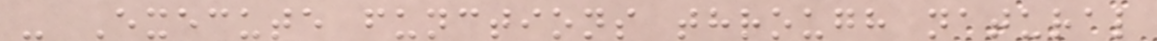- Execute functions through natural
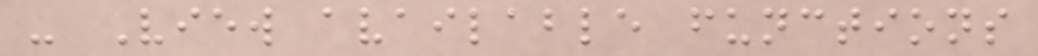- View available functions
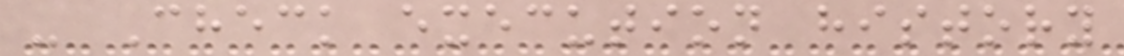- Check execution history
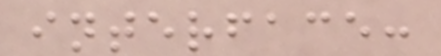interface:
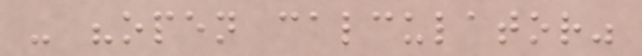- "open calculator"
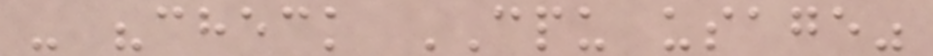- "check CPU usage"
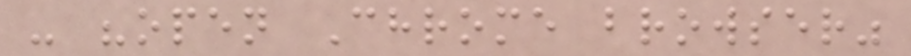- "open Chrome browser"
